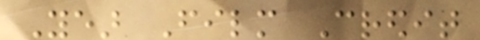Year Film Credit
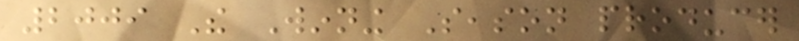2009 The Winning Season producer
